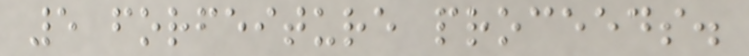5 forfeiture proceeds.
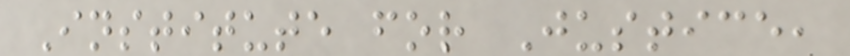Institute for Justice,
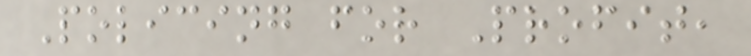Policing for Profit,
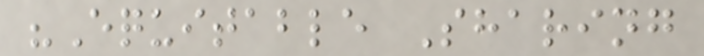"Equitable Sharing
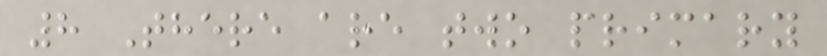8 There are two primary
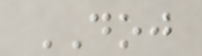DOJ
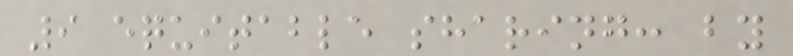9 equitable sharing: by
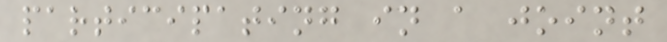participating in a joint
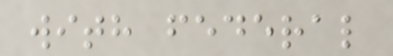with federal
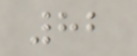82
